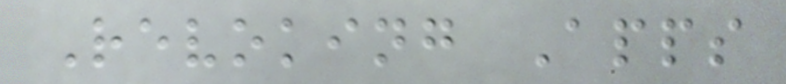Revoking Apps
